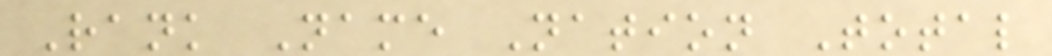Rank Name Nation Total
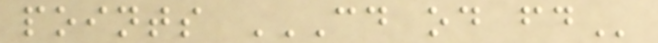points CD OD FD
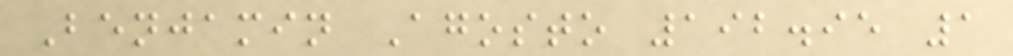Benjamin Agosto 192.95 1
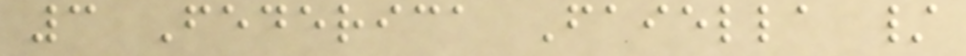3 Federica Faiella /
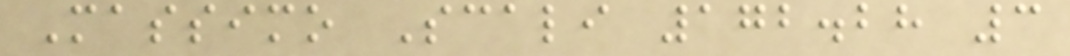Massimo Scali 172.28 3
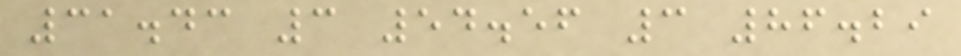31.43 3 54.56 3 86.29
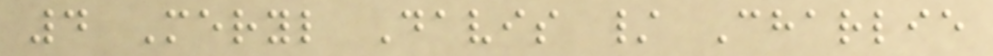4 Meryl Davis / Charlie
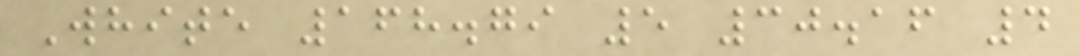White 168.79 5 30.16 4
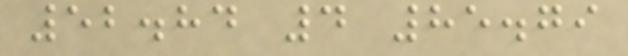52.84 4 85.79
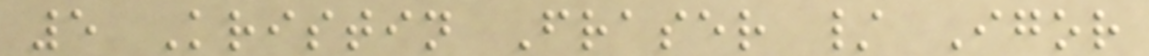5 Kristin Fraser / Igor
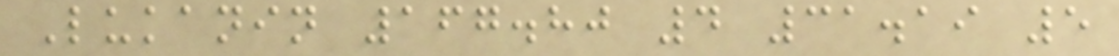Lukanin 167.80 4 31.19 5
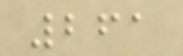261
